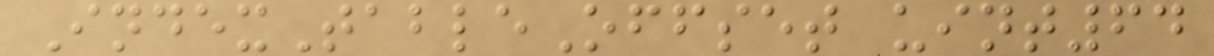IndexTableOffset uint64
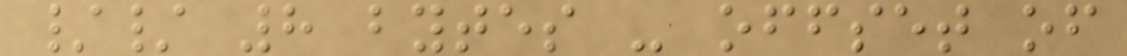// 8 bytes - offset of
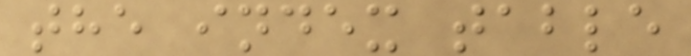the index table
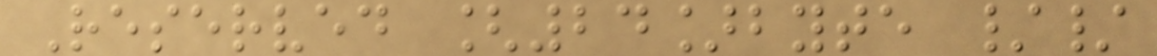Reserved [24]byte //
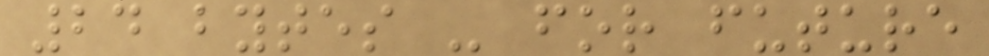24 bytes - for future
